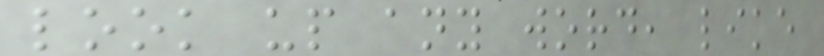look up any word, like
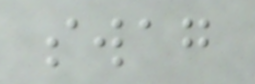swag
